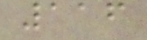116
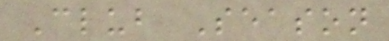Club Season
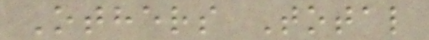Others Total
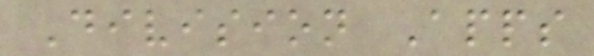Division Apps
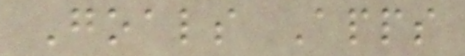Goals Apps
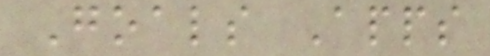Goals Apps
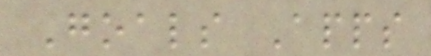Goals Apps
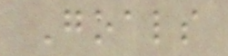Goals
